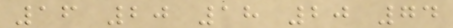16 20 18 20 74
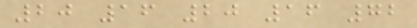20 16 20 16 72
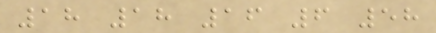18 18 16 6 58
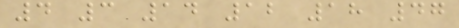4 3 14 12 18 47
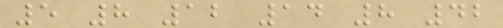5 8 12 14 8 42
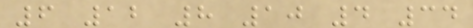6 12 8 10 4 34
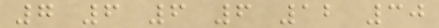7 6 6 6 12 30
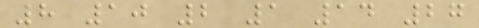8 10 2 1 14 27
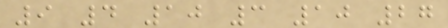9 4 10 3 10 27
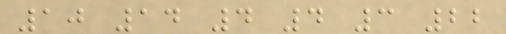10 14 4 4 3 22
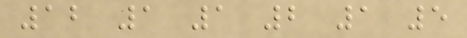12 1 1 2 1 5
